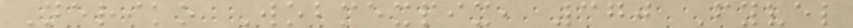Neriko Wobmexpix, 370 Fyvel
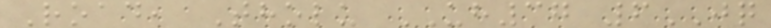Road, Tholu UH37 6JQ
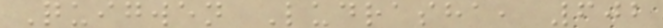Quigwen Ludrasha, 602
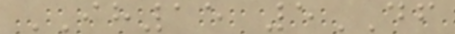IH15 5DF
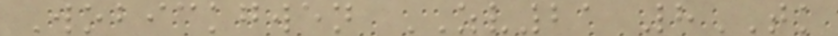Wobickgwen ZV21 8TK
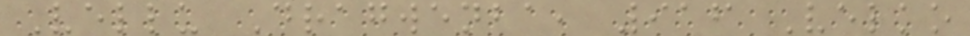Vellu Dragwenba, 916 Velko
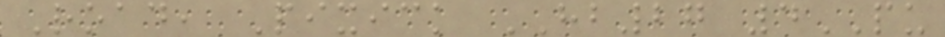Road, Pixick HB27 4PU
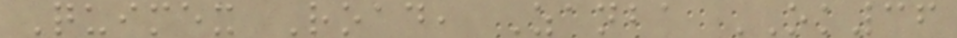Quimex Road, Zanba OK36
